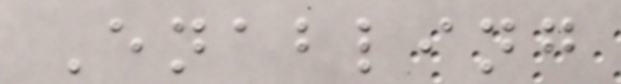Enabling
